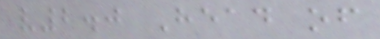v2.0 Head of
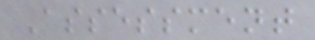Assessment
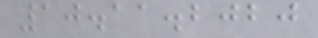10.11.2020
